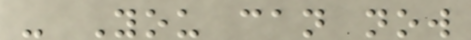- You can now
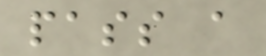pass a
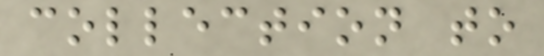collection to
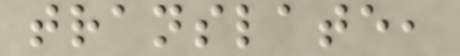translate,
